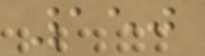150
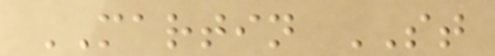MARTIN ST
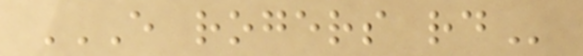E ROGERS RD
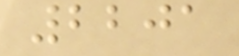2201
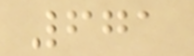671
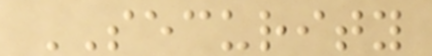SECURITY
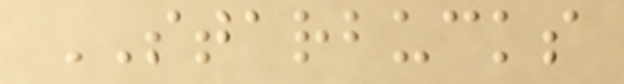STARBUCKS
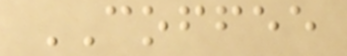COFFEE
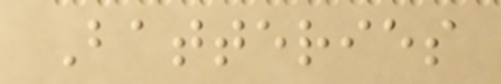Batteries
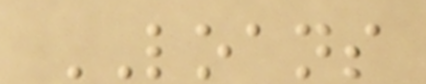LOANS
